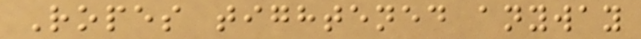Ropes tightened anyway
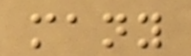many
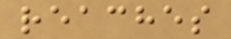reaches
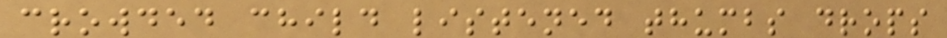crowded child listened thumbs drops
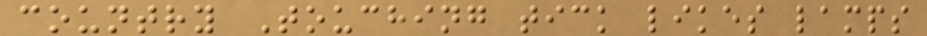country Touching tick likes lamps
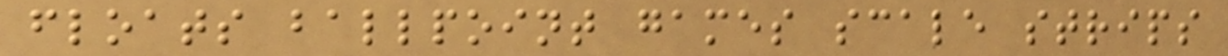floats ballpoint games scale strips
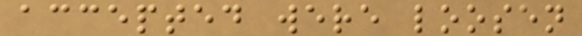accepted were loosen
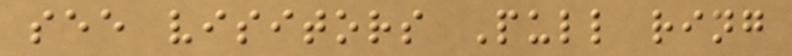see visitors Pull ring
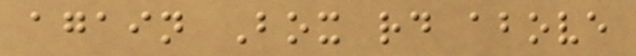again Box rd above
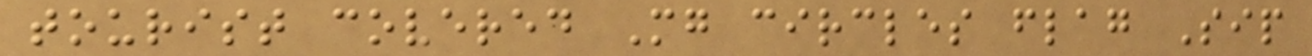tourist covered Mg circles flag Sip
